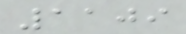1109
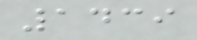1439
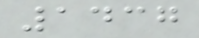1437
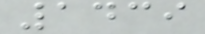1439
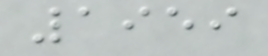1959
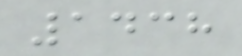1438
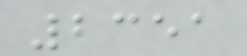2351
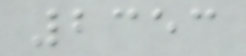2353
